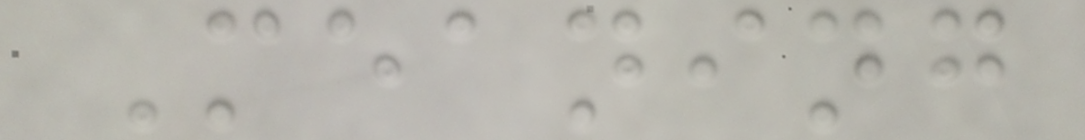Meaning
